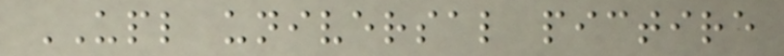UPL universal pictire
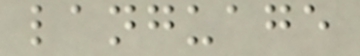language
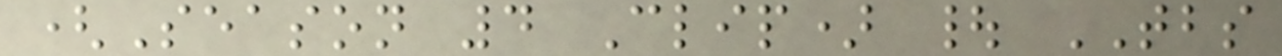(Season 4 Clip) | TBS
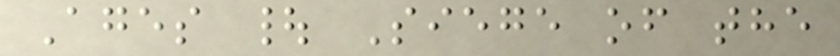Ages | Siege of the
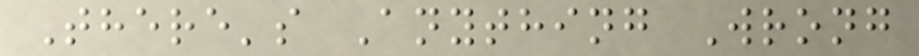There's Anything Wrong
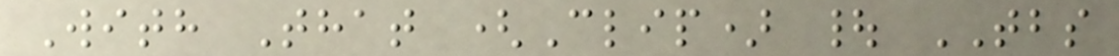With That (Clip) | TBS
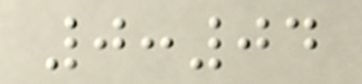0:04
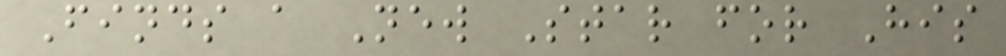Finds a New Star for His
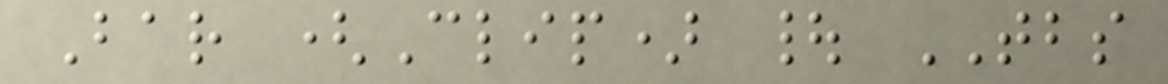Bar (Clip) | TBS
